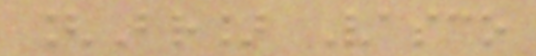[Br] Vasco
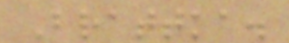Brattka.
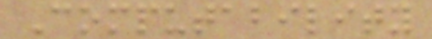Computability
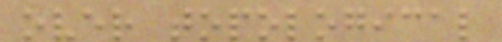over topological
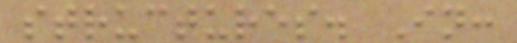structures. In:
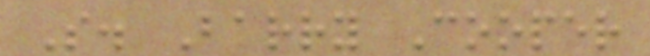S. Barry Cooper
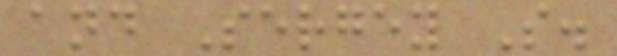and Sergey S.
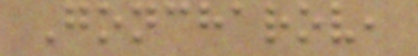Goncharov,
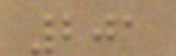201
